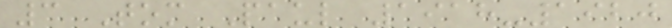3 Tom Paul 1918-1920
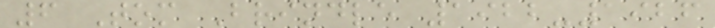6 Tom Brindle 1922-1926
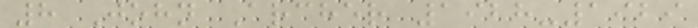8 John Archer 1928-1929
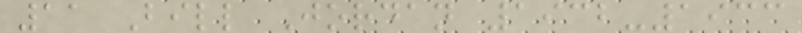11 Bill Jordan 1932-1933
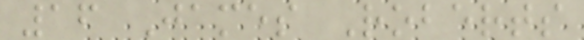16 James Roberts
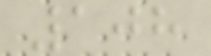108
